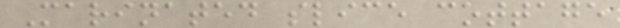Marinated slice cottage
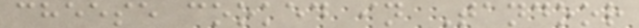cheese cooked in Tandoor
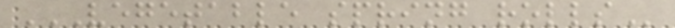VEGETABLE SPRING ROLLS
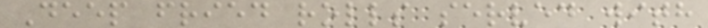Deep fried rolls served with
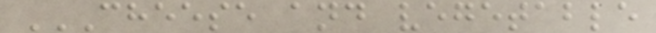CHEESE AND VEGETABLE
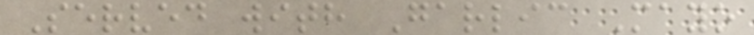Served with Garlic Mayo
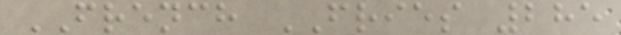FRENCH FRIES 285
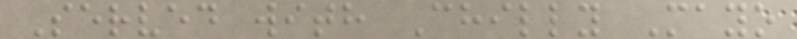Served with Chilly Mayo
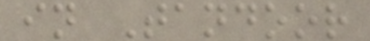in Tandoor
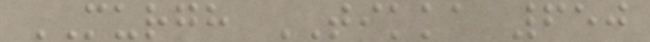MURGH TIKKA 650
